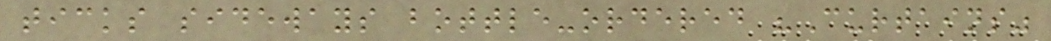ticks sideways bottle-ordered "Curtains"
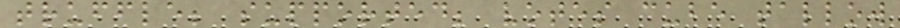truffle; supported; votes cube tallow
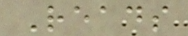Reads
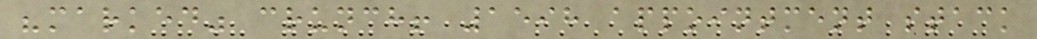"marked" crunch! 1598 appointment stack
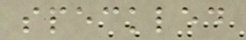speckled
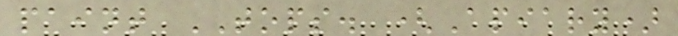paint TOPS. (Apiary)
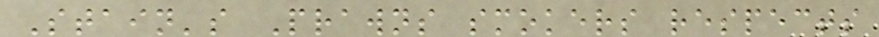Stain's Prawns smokers respects
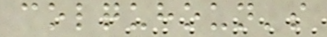colquhoun's
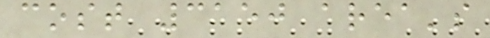cost 3150 area's
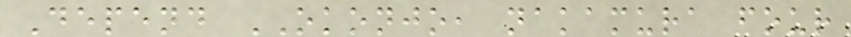Depend OKONJO, nakamura four
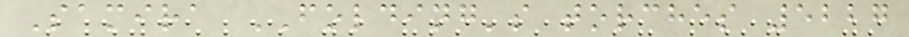Samira FOLDING's torches 5227
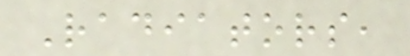Radiators,
